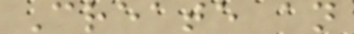Create an
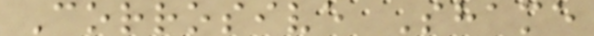Corrosive Shame
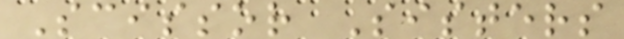Scissor Sisters
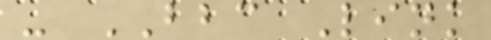- BBC Link
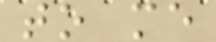to me
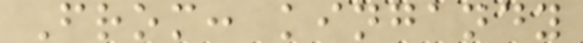From: kingandy
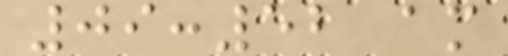09:52 am
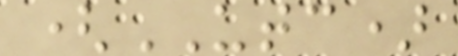(UTC)
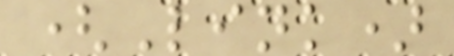(Link)
